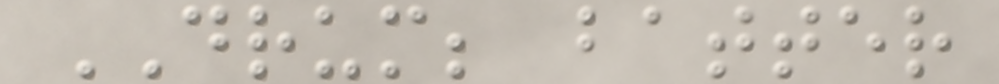DRUM; batter
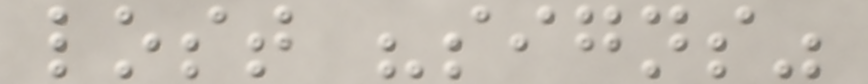lost "signs"
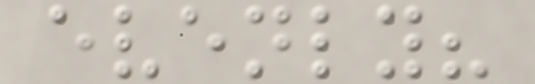evenly?
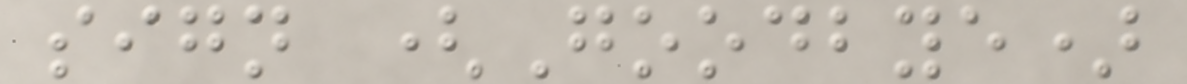sign (Goodbye)
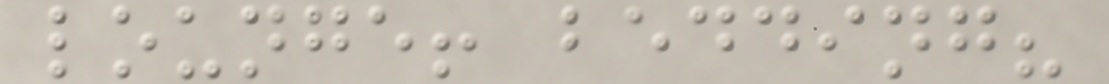lounge! bedding?
